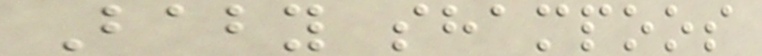Baby shampoos
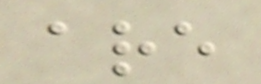are
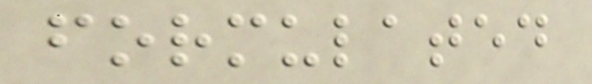formulated
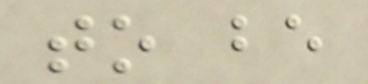to be
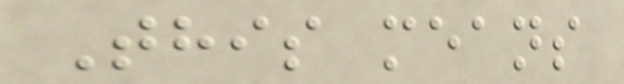This means
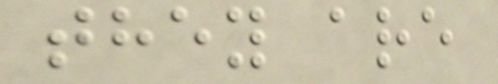they are
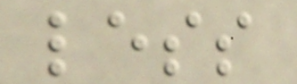less
